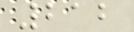212
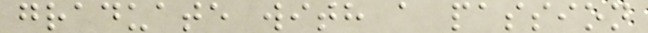graduate with a passion
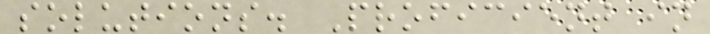solutions. Proficient in
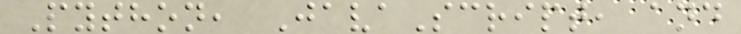Python, JavaScript, and
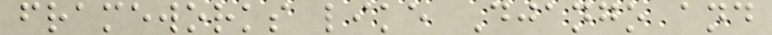frameworks like Django and
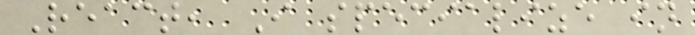React, I specialize in
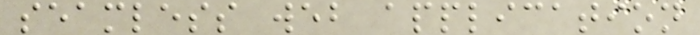seamless web application
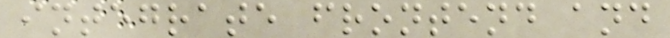integrate frontend and
